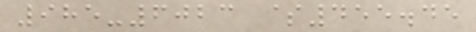985-6023 $455.45
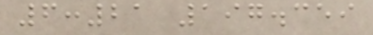6:21 197.359
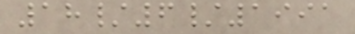18/6/1991
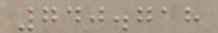740.718
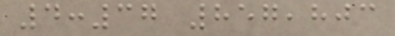4:37 857,803
